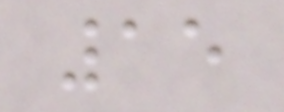15
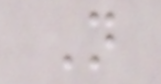N
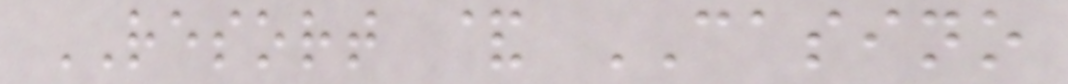RESORT & CASINO
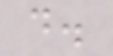d.
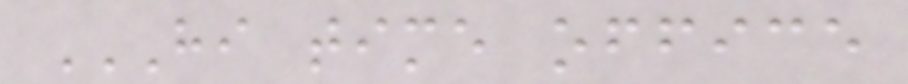HI TIME OFFICE
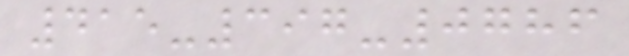415-397-0786
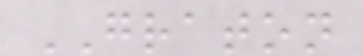GRATON
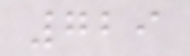729
